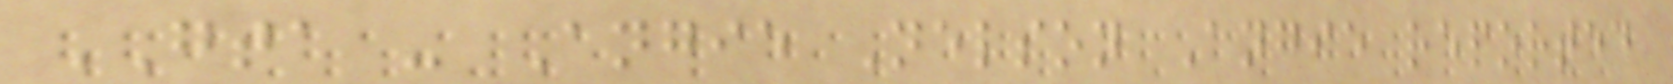GTA - Angie Nelson Angie reported
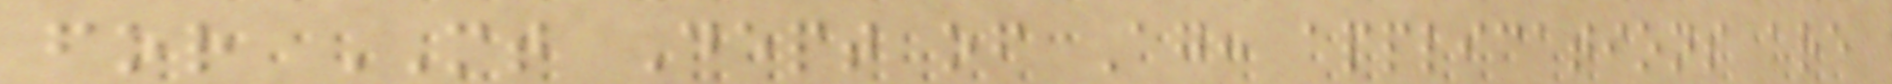for MT Dept of Ag: applications are
